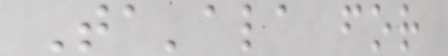Ta'ala for
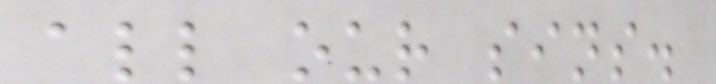all our sins.
